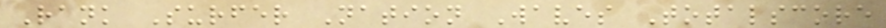Rank Surfer Nation Waves Totalscore
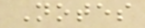Notes
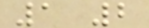1 2
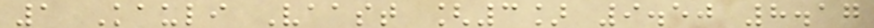1 Kauli Vaast [3] 9.50 8.17
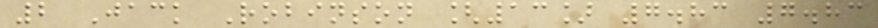2 Jack Robinson [13] 7.83 7.83
